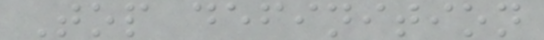Top definition
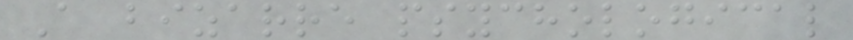A bizarre psychological
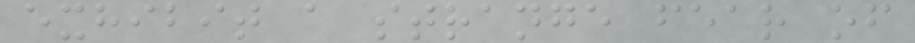exhibit a strange fear of
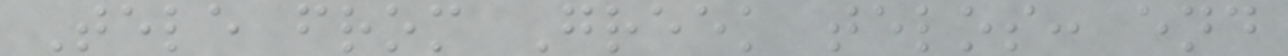Tele from Greek telos: end
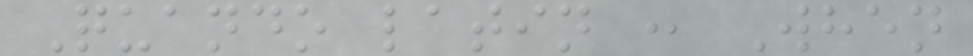Quando latin : When
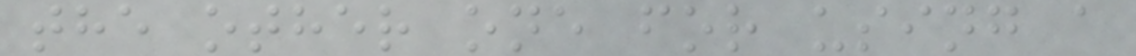the other one for using a
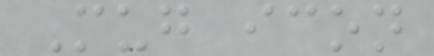Mug icon
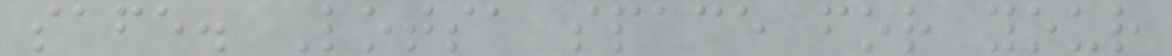safe. Lotsa space for your
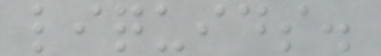liquids.
